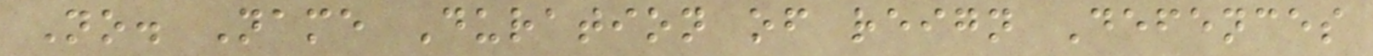No. Name Duration of reign Defences
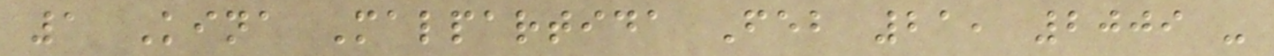1 Kina Malpartida Feb 21, 2009 -
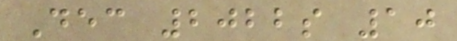Dec 2022s 10
